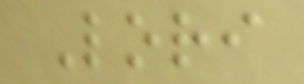Lori
